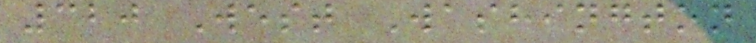320 West Washington
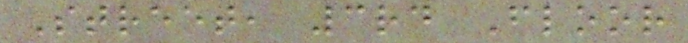Street, 3rd Floor
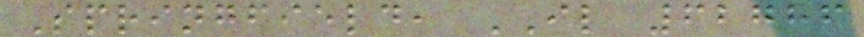Springfield, IL 62786
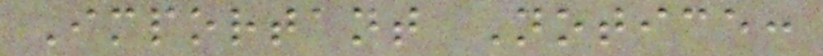Important Notice:
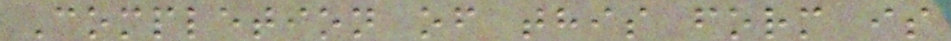Completion of this form is
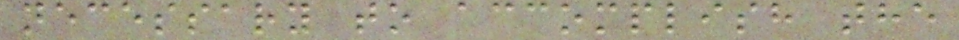necessary to accomplish the
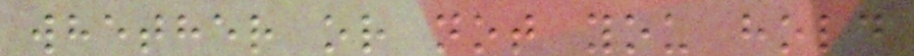whether or not you hold
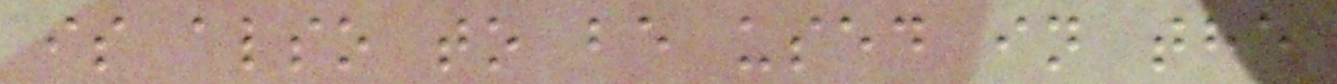is also to be used in the
